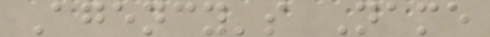Agency's Name
